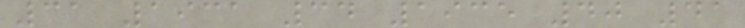31 1931 34 1935 40 41
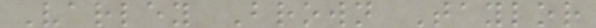Varley Brown Taylor
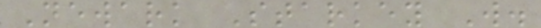Newark Starkey W.
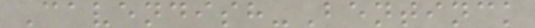Cavendish-Bentinck
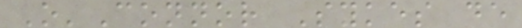O'Connor Sykes de
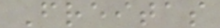Freitas
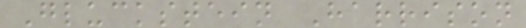Gluckstein Harrison
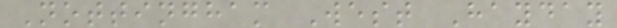Nottingham West Hayday
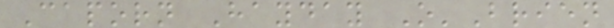Caporn Hayday O'Brien
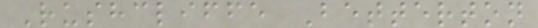Rushcliffe Betterton
